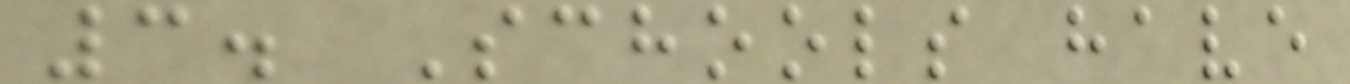3. Schools have
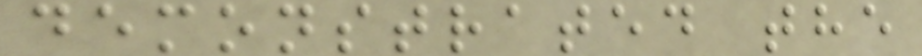demonstrated the
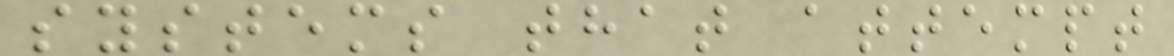systems that attempt
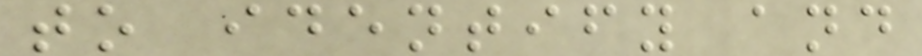to identify and
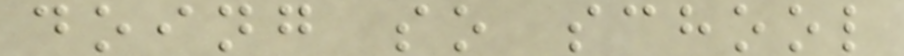doing so school
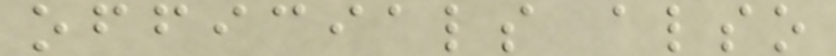officials also
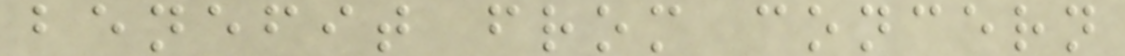benefit from concern
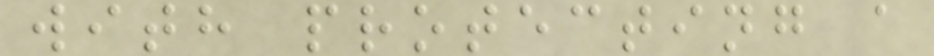with protecting a
